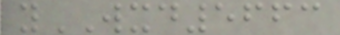yWXD5663
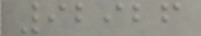92926
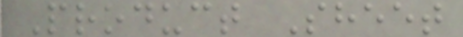Product Sheet
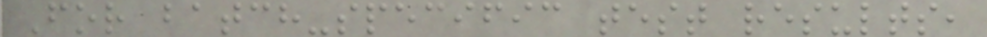For batch-specific test results,
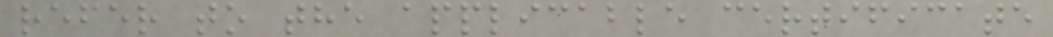refer to the applicable certificate
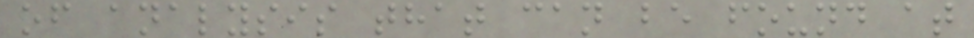of analysis that can be found at
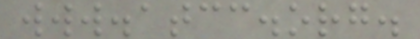www.atcc.org.
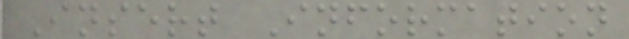Insert Information
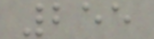255
